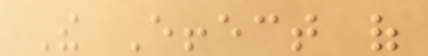The Effect of
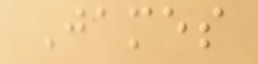James
